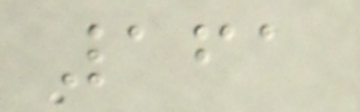161
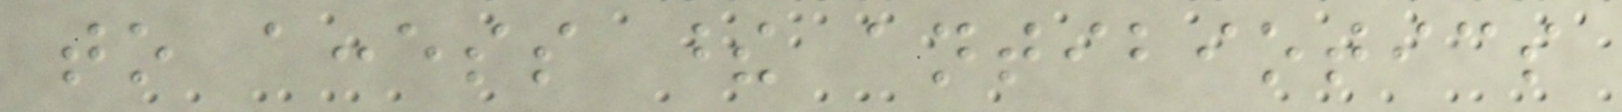to access these antibiotics
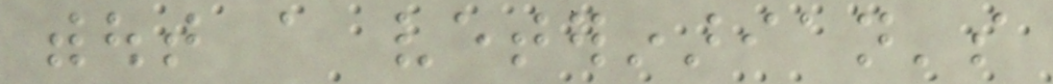without a veterinarian's
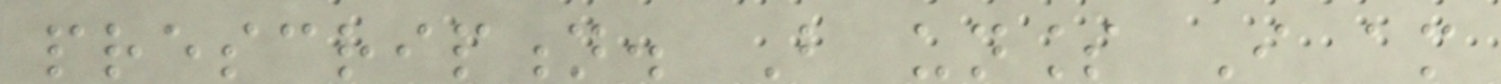prescription. But unless I am
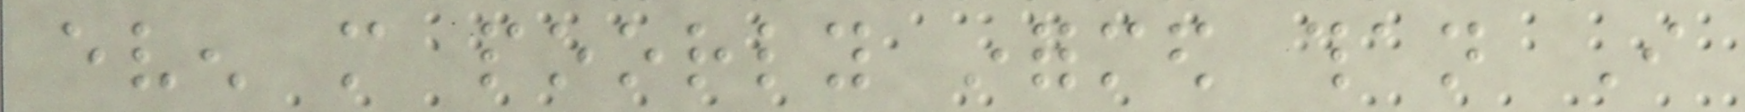even more poorly informed than I
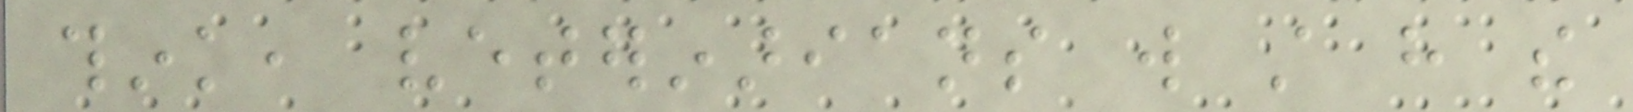think, veterinarians will still have the
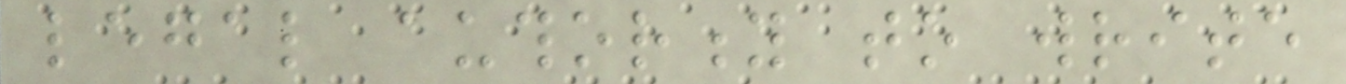legal authority to write
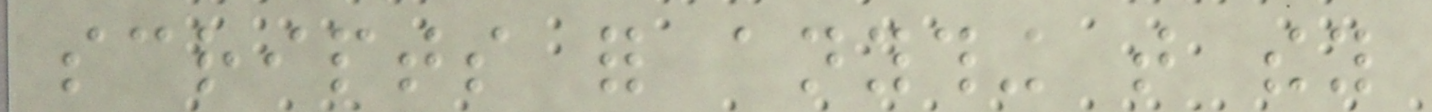scripts for anything that they
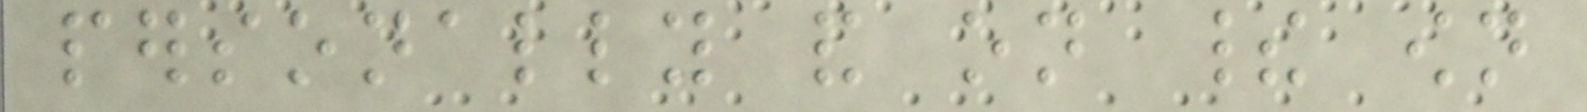personally and on their own
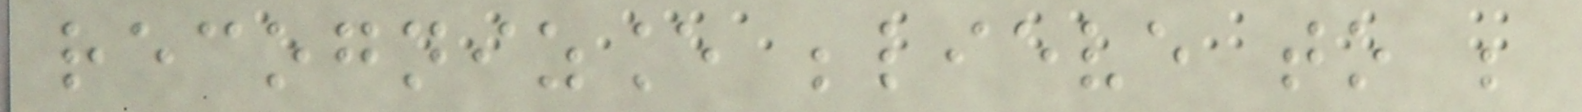recognizance believe to be
